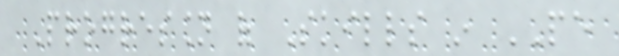Progression of Skills in PE
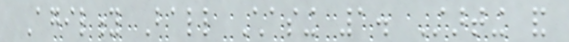Agility Ball Chasing 1. Starting and
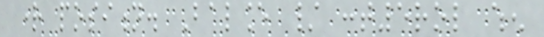right position. Balance / cont5rol when
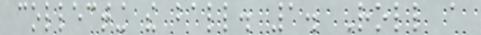collecting the ball. 1. Roll a
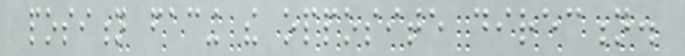position facing the opposite direction.
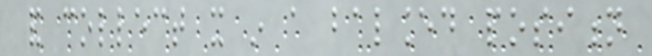and collect it in a balanced position
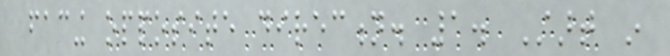facing opposite direction. 1. Start in
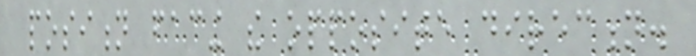position facing the opposite direction.
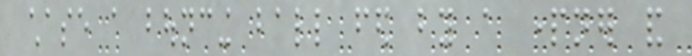chase a bouncing ball fed by a partner and
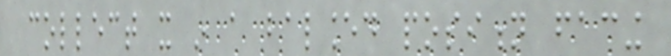collect it in a balanced position facing
